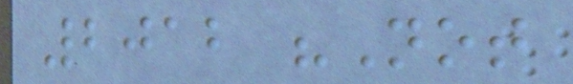2012 "Not
